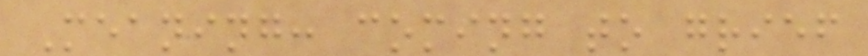Meaning: coming to grief
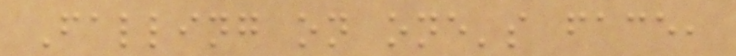Falling on one's face,
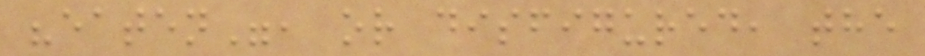"eaten", or disfigured, the
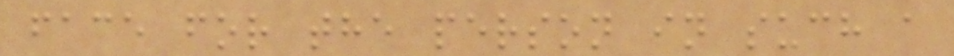face for the person in such a
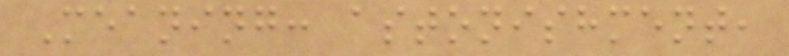Meaning: astonishment,
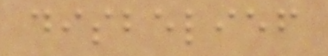disbelief
